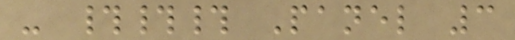- ### Panel 3
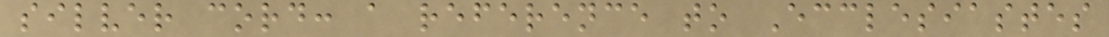silver cord: a reference to Ecclesiastes
